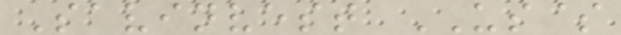Savinvest US$
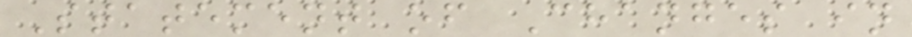Statement of Changes in
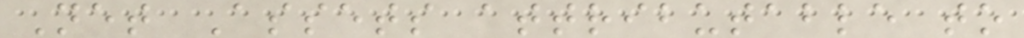Net Assets attributable to
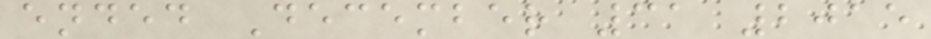ended December 31 2015
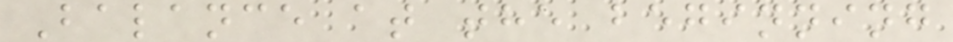Balance at the beginning
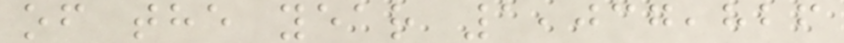of the year 1,037,826
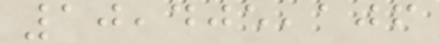10,405,106
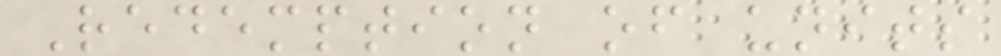Redemption of units
